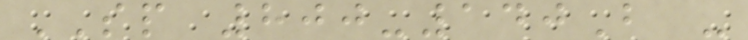SP 800-140B -
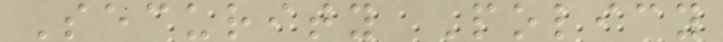Security Policy
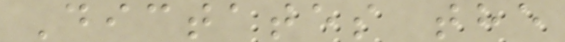Dictates the
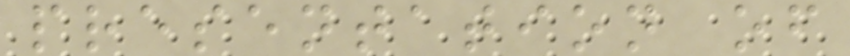presentation of
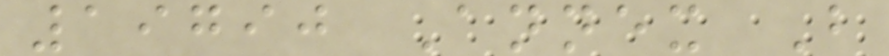19790 Annex B
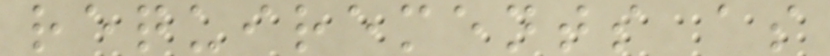requirements as
